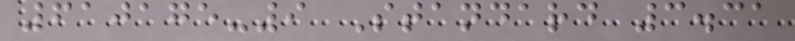610175-9 Standard 3.31
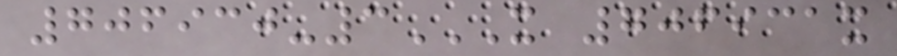706930-3X 706931X
